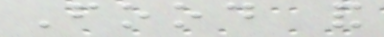Food and
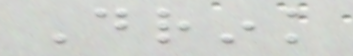Drink
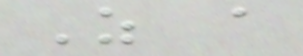As a
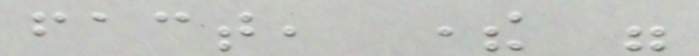fact, there were
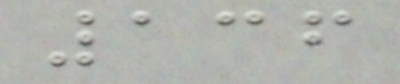136
